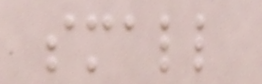small
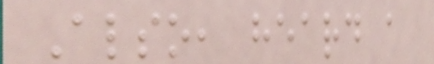Also, heard a
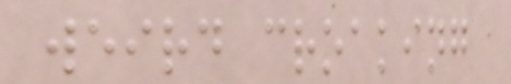weird croaking
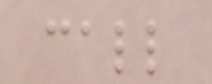call
